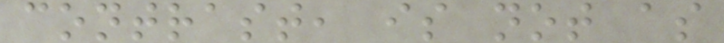contrast, is not as
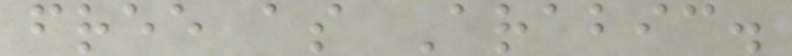free as Arabic.
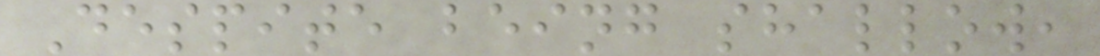Despite being shallow,
